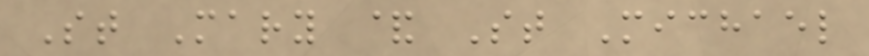St Mary & St Michael
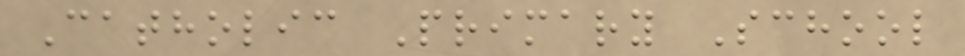Catholic Primary School
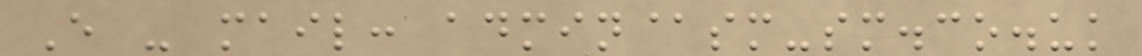E - mail: admin@sm-sm.co.uk
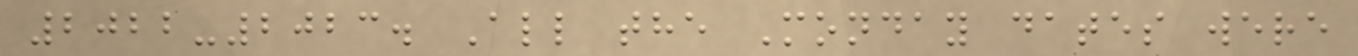2022-2023. All the Monday dates were
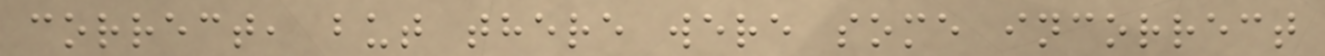correct, but there were some incorrect
